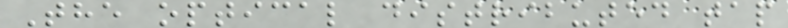The optical distributed tap
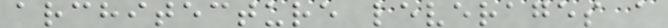architecture leverages a
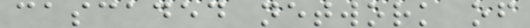cascaded network of
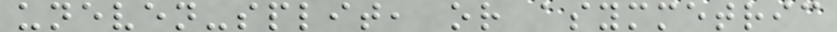uneven-split, or asymmetric
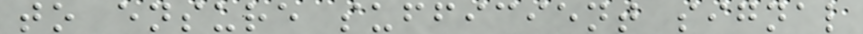to ensure sufficient signal
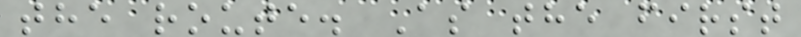the route. As the first
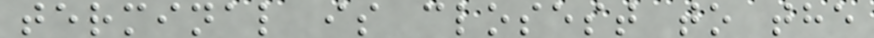terminal is closest to the
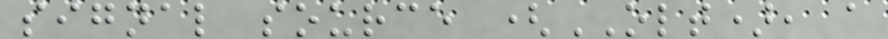signal source (OLT), a
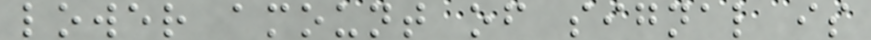lower amount of signal is
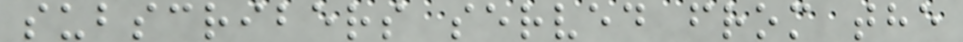subscribers served from the
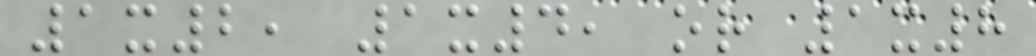1x2, 1x4, or 1x8
